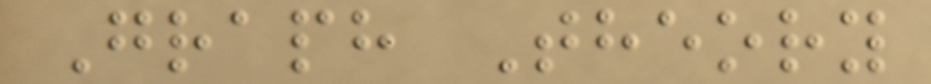Graph Theory
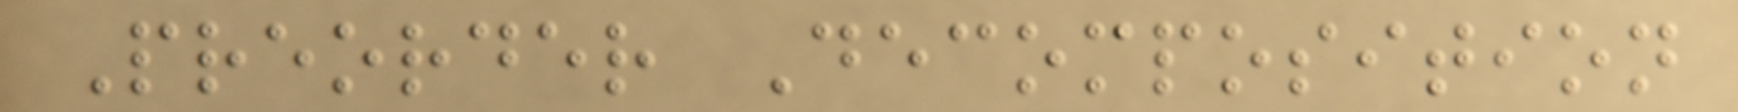Preorder Decomposition
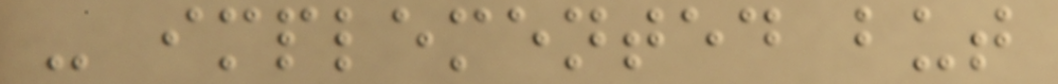- implemented but
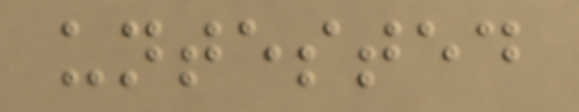untested
